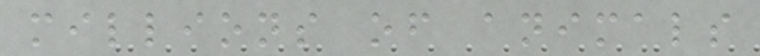millions of animals
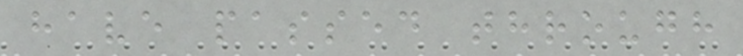have passed through
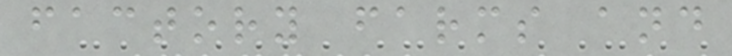factory farms and
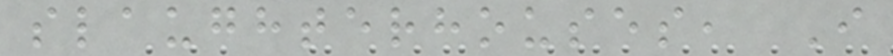slaughterhouses, I
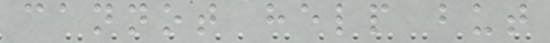cannot help but
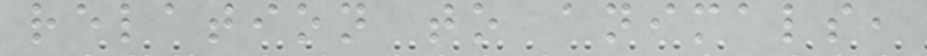relation to animals,
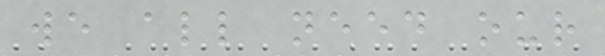we all need our
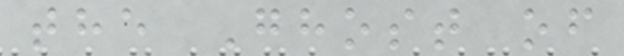the Ghost of
